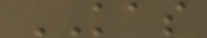KAS
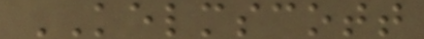KELMSCOTT
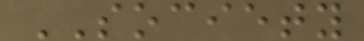SOCIETY
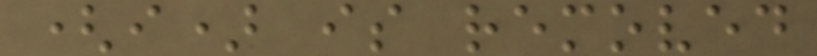(i) is removed
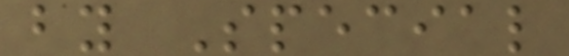by Special
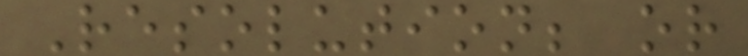Resolution; or
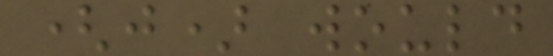(j) would
